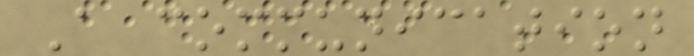A communication
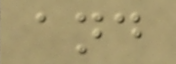and
